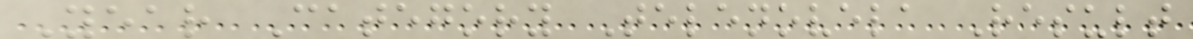Year Category Telenovela Result
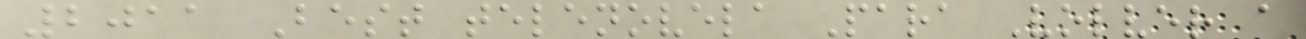2011 Best telenovela Para Volver a
